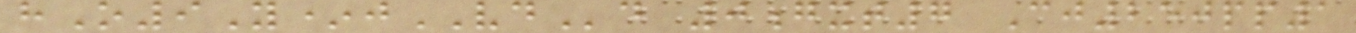hO9Y*jVDd 0gxt7 Cj250pp1
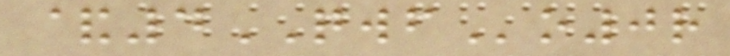&4QWFo0r
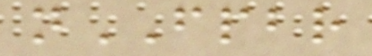nFPBR
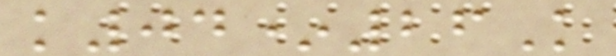k04*26K
